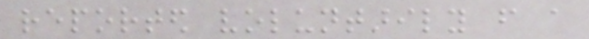reported voluntarily from a
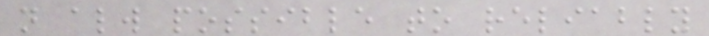not always possible to reliably
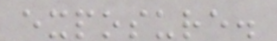exposure.
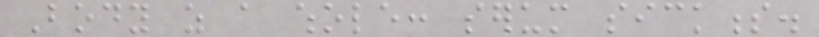Body as a whole: serum sickness.
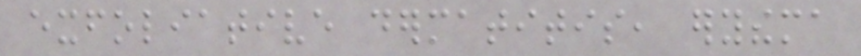exfoliative dermatitis, erythema
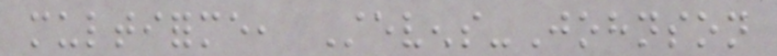multiforme, Stevens-Johnson
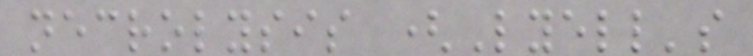necrolysis (Lyell's
